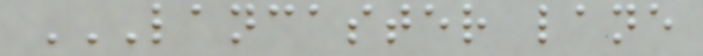LANCASTER LANE
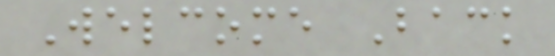Welcome Back
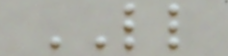LL
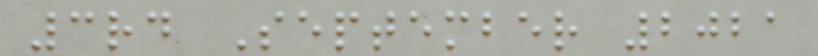3rd September 2021
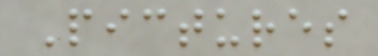Pictures
